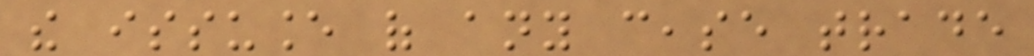the issuance of any cease trade
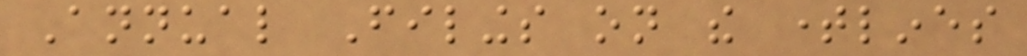Annual Filings on the timelines
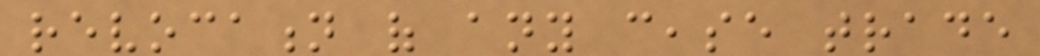revocation of any cease trade
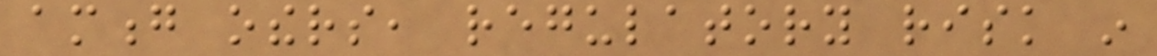among others, regulatory risk in
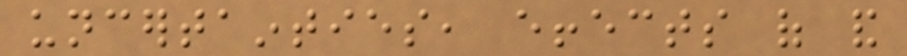uncertainties, effects of and
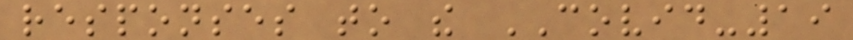responses to the COVID-19
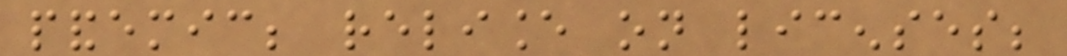pandemic; reliance on licenses;
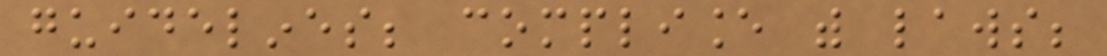guidelines; compliance with laws;
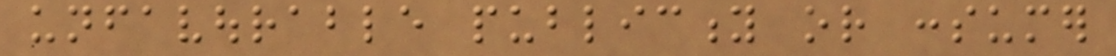unfavourable publicity or consumer
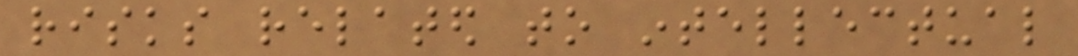risks related to intellectual
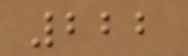222
